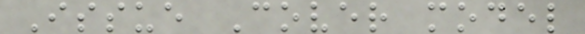Issue Cover model
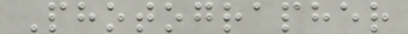Photographer
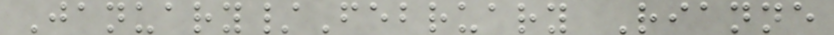January/February Rianne
